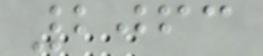2063
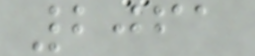2061
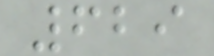629
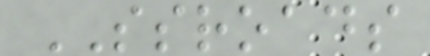SSROADS
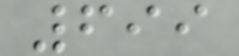699
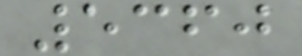5360
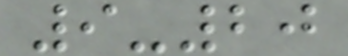9-20
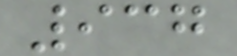937
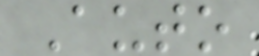Auto
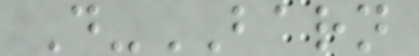D-BARN
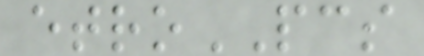etroPCS
